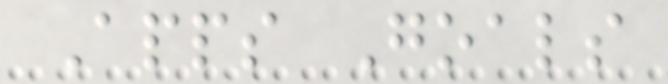Apps Goals
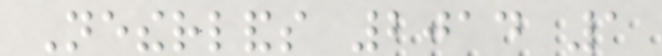Netherlands 2014 1
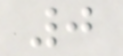0
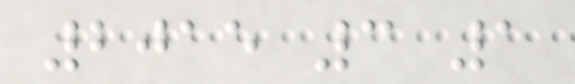2015 3 1
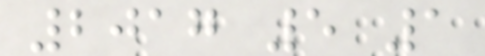2017 5 1
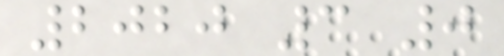2020 3 0
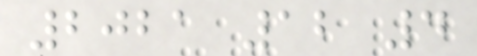2021 12 4
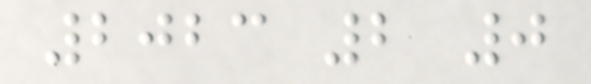2023 2 0
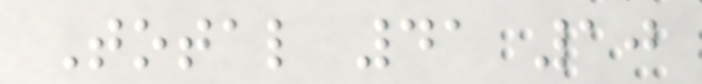Total 41 10
